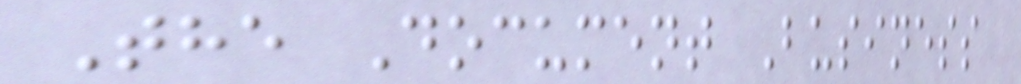The Document Business
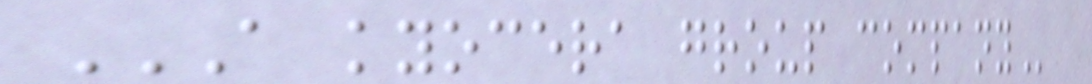A KYOCERA GROUP COMPANY
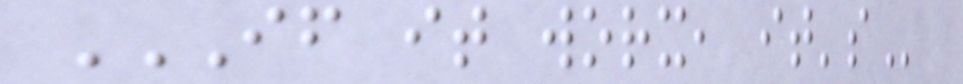IF IT WORX, IT'S
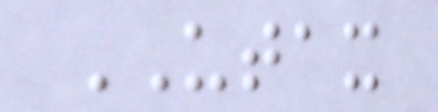UTAX
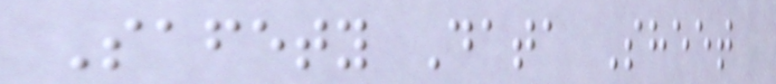Safety Data Sheet
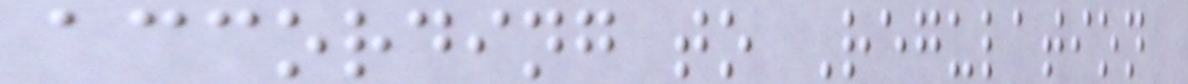according to Regulation
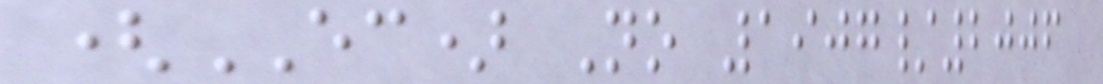(EC) No 1907/2006
